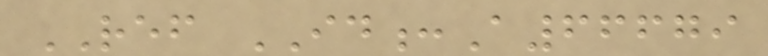REF ID:A66679
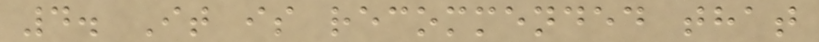4. It is recommended that
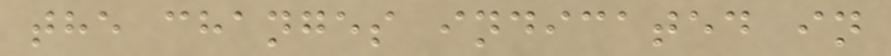the changes indicated in
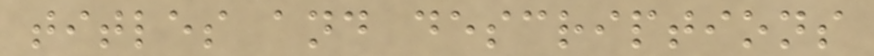titles and descriptions
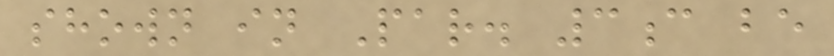shown in Par. 3c be
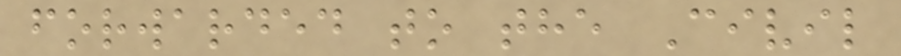forwarded to the Civil
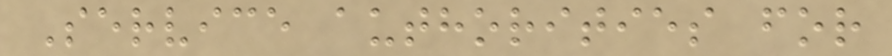Service authorities for
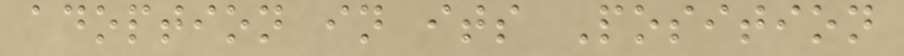adoption in its Position
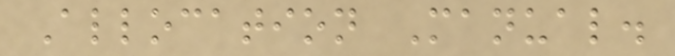Allocation Manual.
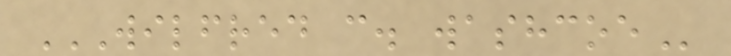WILFRED C. WASHCOE
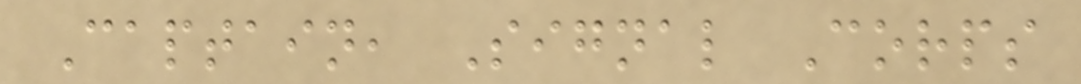Captain, Signal Corps
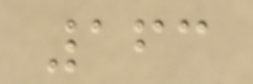163
